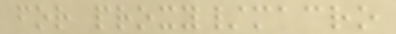for proxy/macro
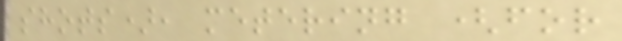shots), metering (for
